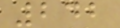242
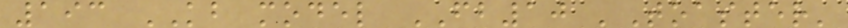193 KB model FB10 'Toaster'
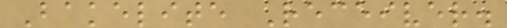Bakelite Receiver.
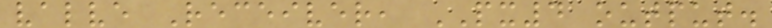valve Receiver, PX4 output.
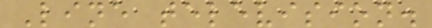Line television.
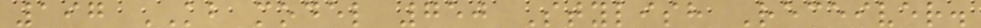197 KB model 750 Stylish Receiver.
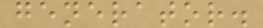generator.
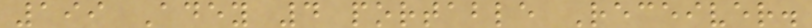199 Adey 4 portable Receiver.
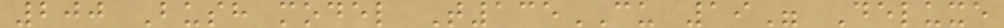200 Bush model T135CU 19" Deluxe
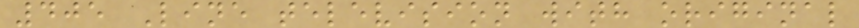405 Line television with original
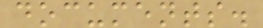documents.
